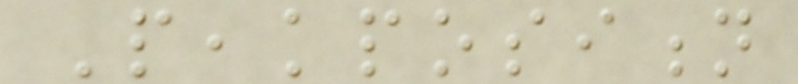Peakposition
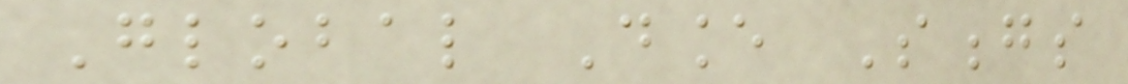Global Dance Songs
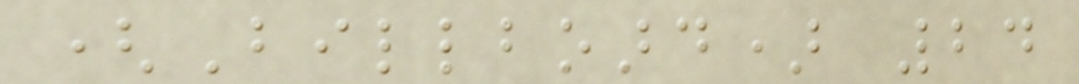(Billboard) 24
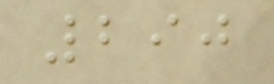290
